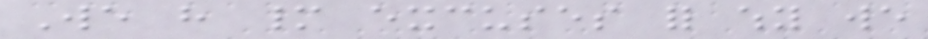We have many excuses for why we
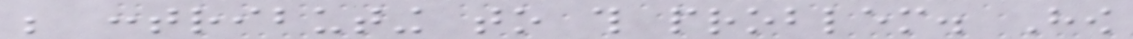be contributing to this problem. How
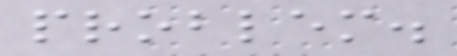problem.
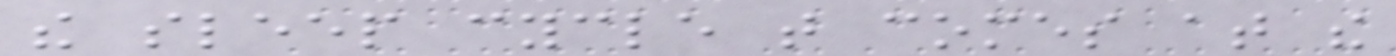the sleep cycle that comes at the
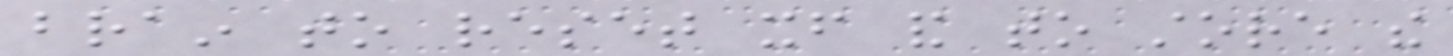brain to reset itself and to store the
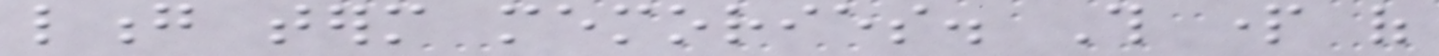long term memories. This part of
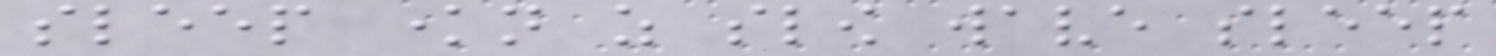sleep known as slow wave sleep
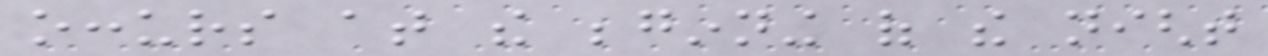occurs at the beginning of the night
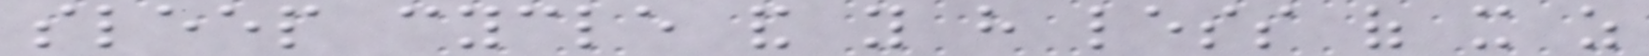sleep cycle and you have less of it as
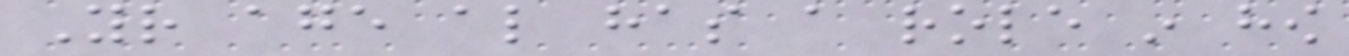Your age also has a role in how
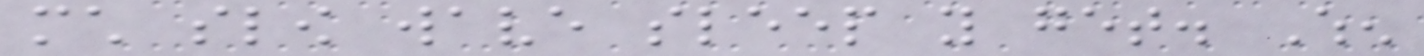much slow wave sleep you get. When
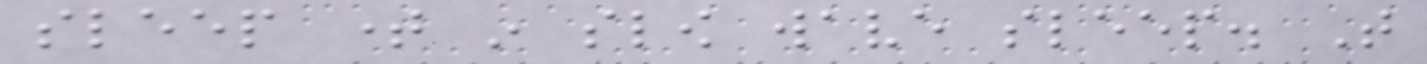sleep time in slow wave sleep. That
